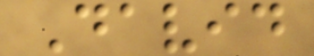David
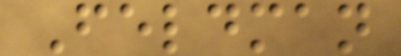Feldman
